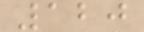120
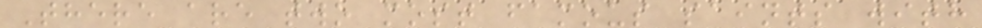There are two most famous saints with
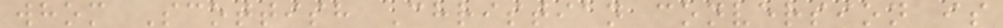whom Scottish Christian conversion is
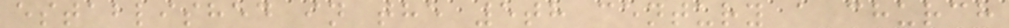established in the 5th century a church
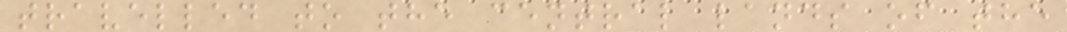travelled to the central lands of the
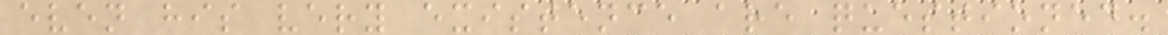even his very existence are questioned.
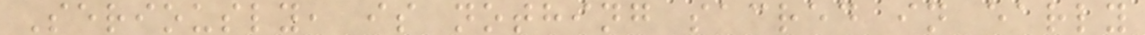Seriously, is nothing sacred in early
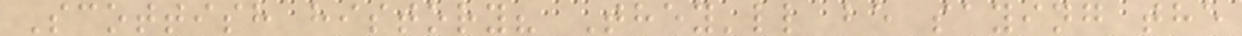Scottish history? They'll be saying the
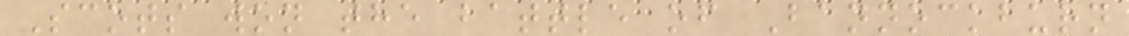Scots won the battle of Bannockburn
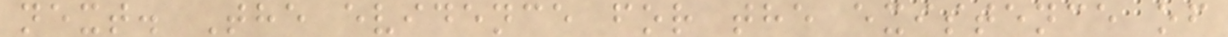next. The evidence for the existence of
